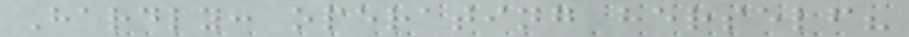Hardly: operating herself?
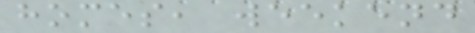homes, weekend
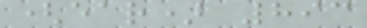(ear) 893
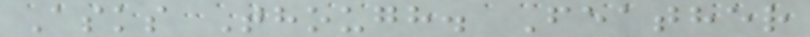Asks Though. Feather
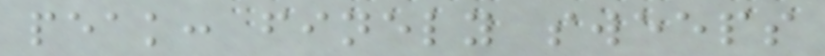peak: finely sweeps
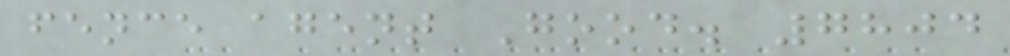fence agent Good. 7804
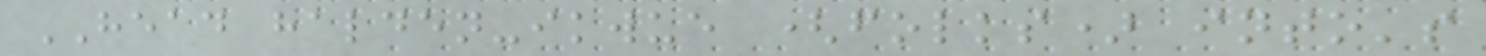HEAD halden-ikwue (folks) into's
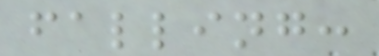falling:
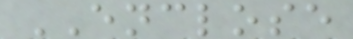ENCLOSE
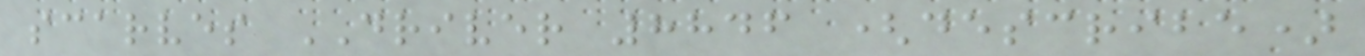scarves DRIVER 8846 (describe)
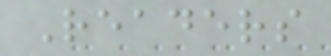Readers
